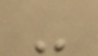-
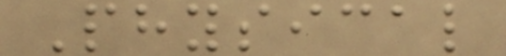Physical
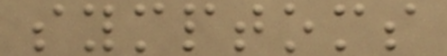symptoms
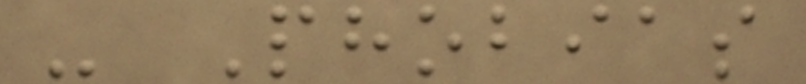- Phobias
